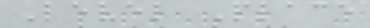Level Place
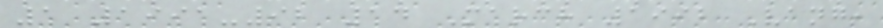1 1991-92 14 March 1992 Vang,
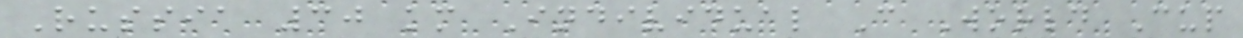Russia 30 km Individual C World Cup
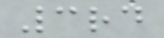3rd
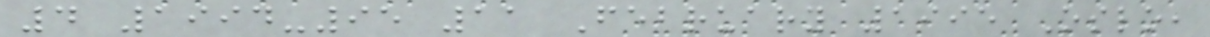4 1994-95 11 February 1995 Oslo,
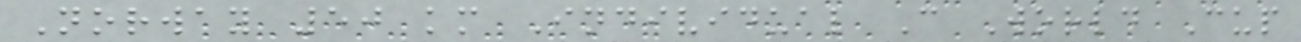Norway 50 km Individual C World Cup
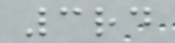3rd
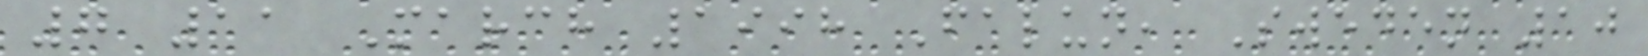7 11 March 1998 Falun, Sweden 10
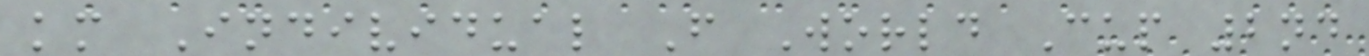km Individual F World Cup 2nd
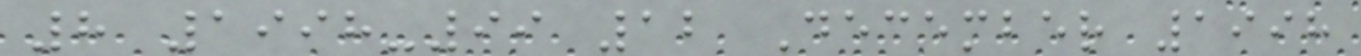8 1998-99 12 December 1998
